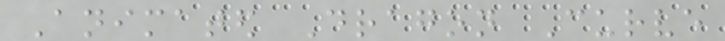Animated Dragon Curve
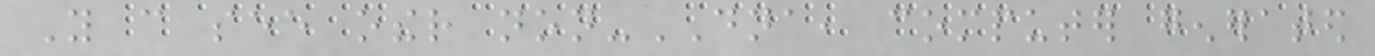You can see other non-DNA, computer generated
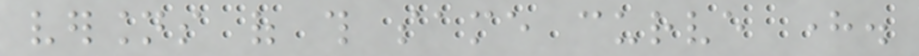versions of this same curve here.
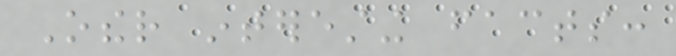Other interesting facts:
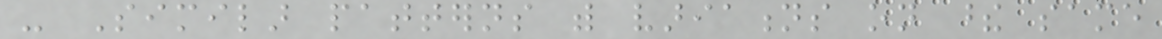- Similar patterns with variations on these same
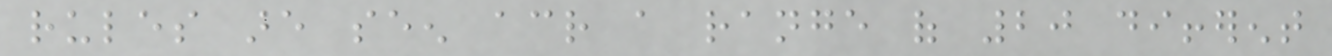rules are seen across a range of 20 different
